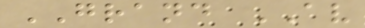GRAND AV
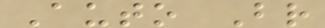Auto Br
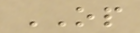OP
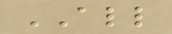ALL
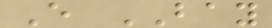E BAY
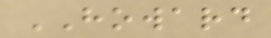HOWARD
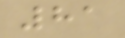81
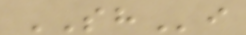SHi
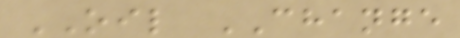OIL CHANGE
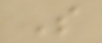S
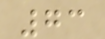73
